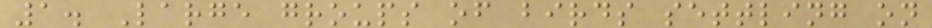1. Large groups of birds settling on
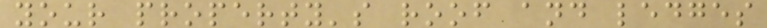your property's roof and ledges
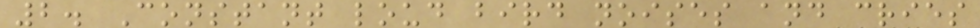2. Constant loud bird noises and cries
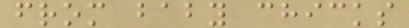from baby chicks
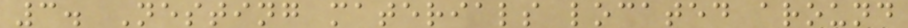3. Nesting materials located around
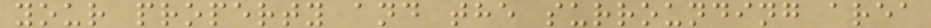your property and the surrounding area
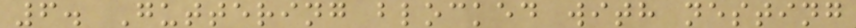6. Guttering blocked with nesting
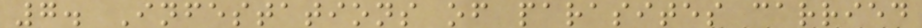7. Infestations of parasites carried
